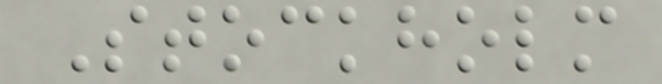Stockholm
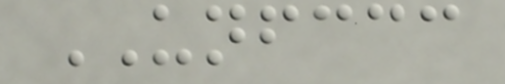UNFCCC
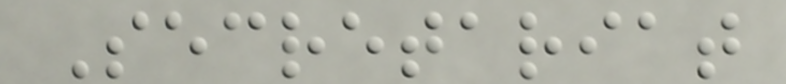Secretariat
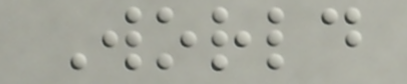World
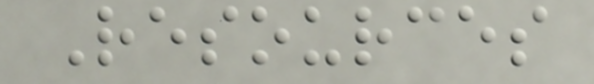Resources
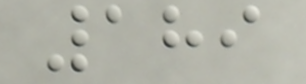189
